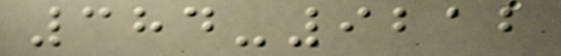384-9212
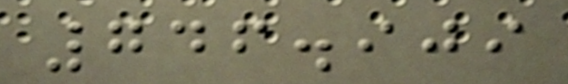746.909
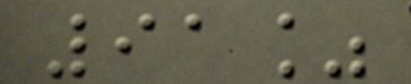91%
